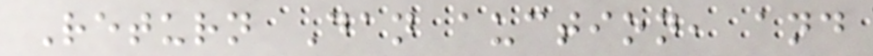Return Dan auction, and
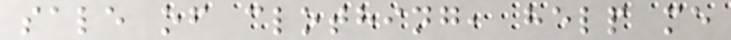sale of clothing, help me
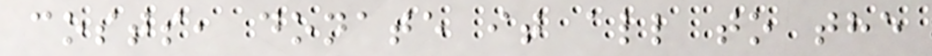costs, donate it all to the
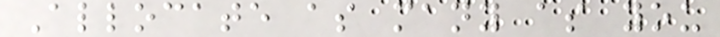Allocate as many as you
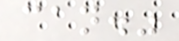can."
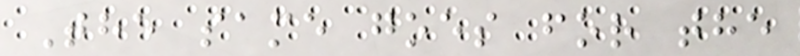The same goes for the
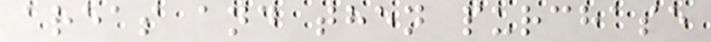areas and then purchase
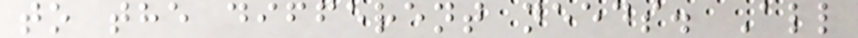to the different needs. All
